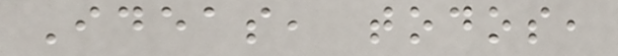Ideas, todos,
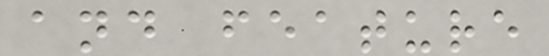and feature
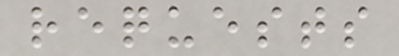requests
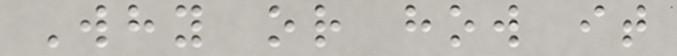Why or how it
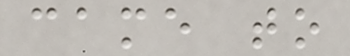came to
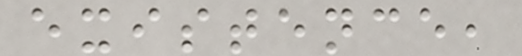existence,
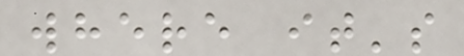where it's
